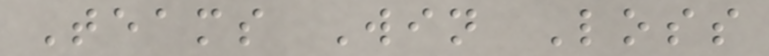Teams Win Loss
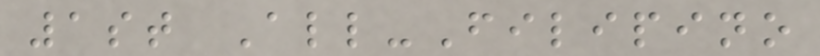1st All-Filipino
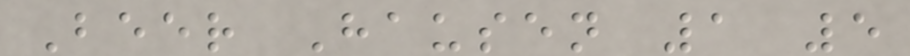Beer Hausen 1 5
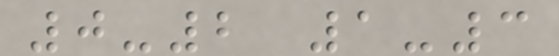0-2 1-3
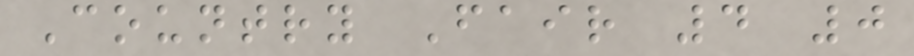Country Fair 4 0
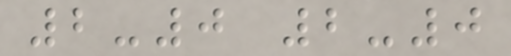2-0 2-0
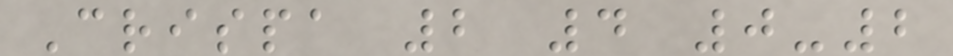Crispa 2 4 0-2
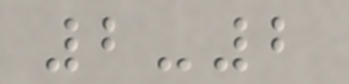2-2
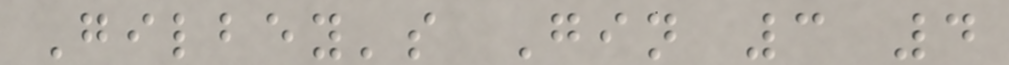Gilbey's Gin 3 4
